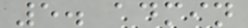5. admin
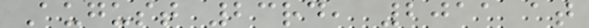August 23rd, 2011 at
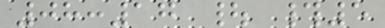08:17 | #5
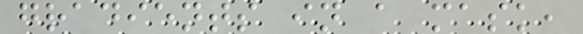gradients in a mask,
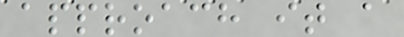approach it a
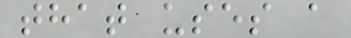that uses a
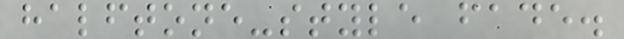halftone-style fade.
